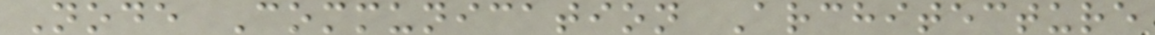Node Communication Architecture
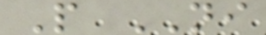P NI
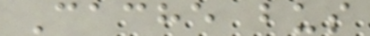Cache bus
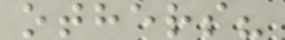others?
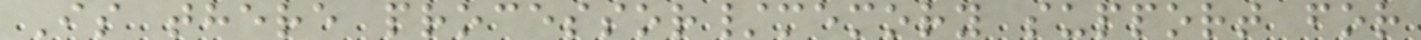Is there processor/memory support for
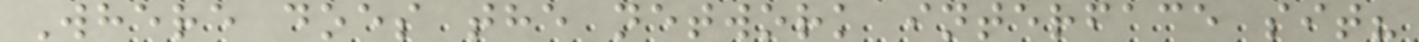Where does the network interface sit?
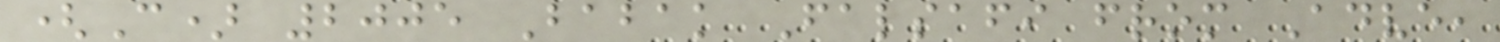(C) 2005 Babak Falsafi from Adve,
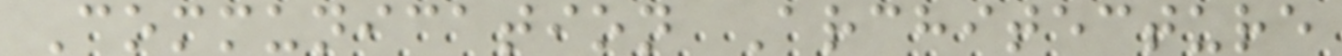Communication Architecture
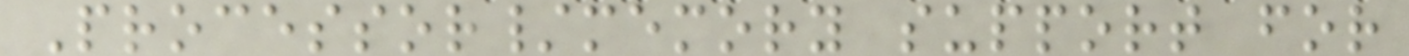Processor/memory support for
